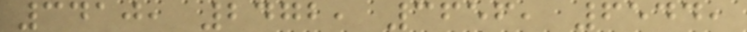3410, 2472, 3656, 6544,
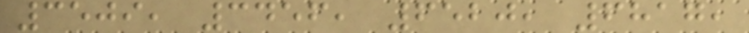3509, 3456, 6520, 6817,
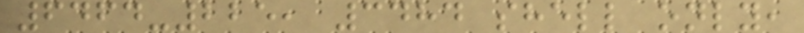6464-225, 3484 shell only,
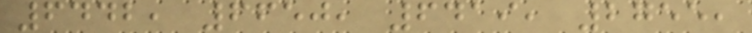6442, 6650, 6419, 2755,
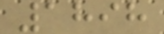1898
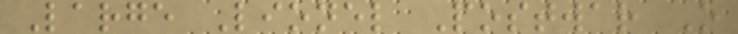Large Lionel Postwar O
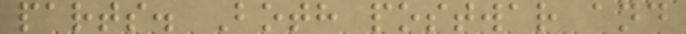parts. Both postwar and
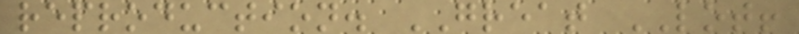reproduction. GREAT LOT!
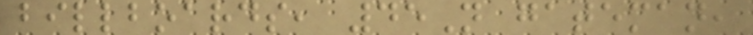billboards, 45N gateman,
